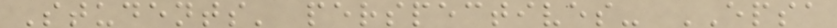Students' perspectives- EPSA
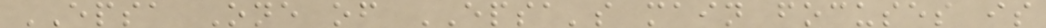EPSA One of EPSA's main focuses is
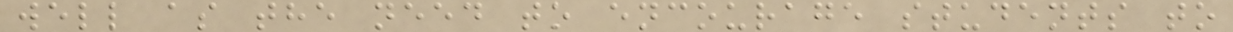well as the need to encourage students to
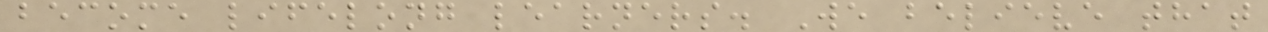become lifelong learners. We believe that
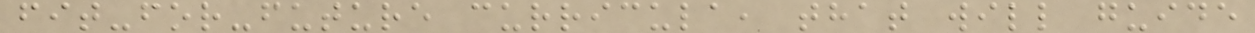fit-for-future curricula, that will guide
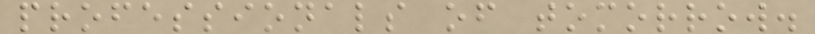professionals of tomorrow.
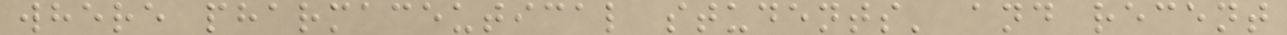where pharmaceutical students' and recent
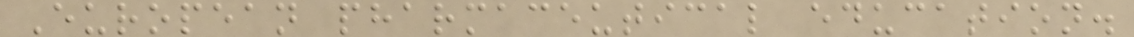European pharmaceutical education.
